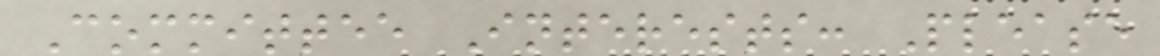Committee Interests: Please
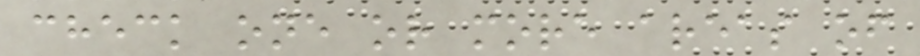check one or more areas of
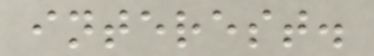interest.
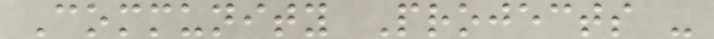Community Projects -
